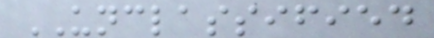UNCLASSIFIED
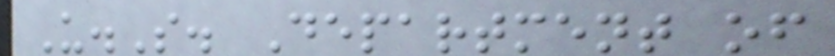U.S. Department of
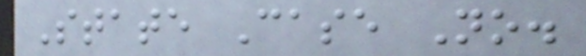State Case No.
